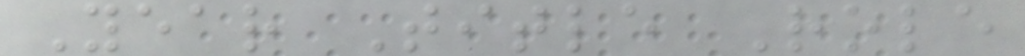Year Title Role
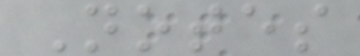Notes
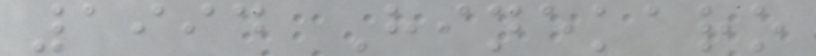1994 Hinekaro
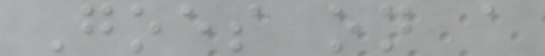Goes on a
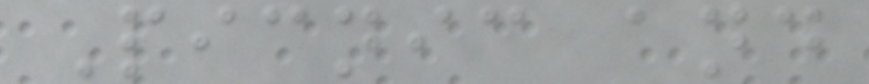Picnic and
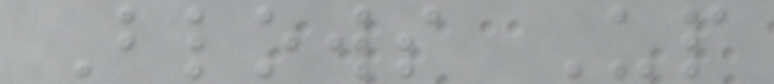Blows Up
